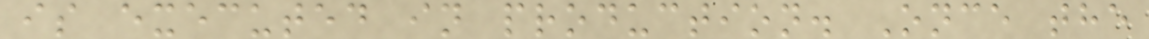is executed in production. Once the
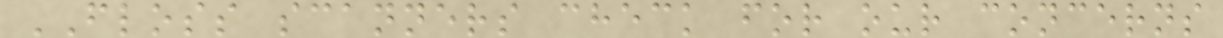FLOSS scanners check for our concerns
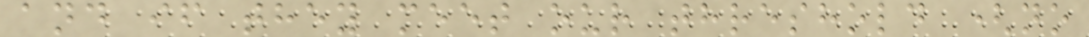and if they meet our threshold (no
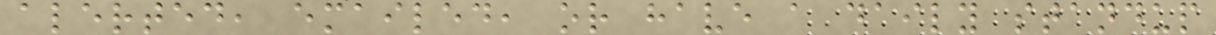alerted, emailed, or have a daily standup
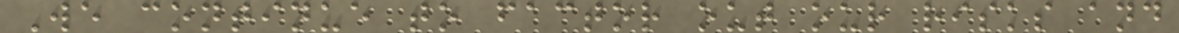We continue to factor out our risks and
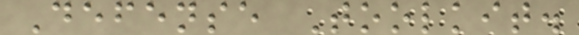Defense Toolkit.
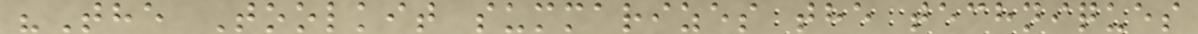"The Toolkit summarizes the techniques
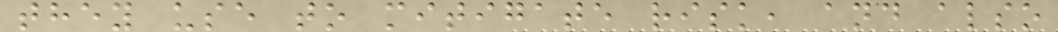they use to mitigate risk, and also
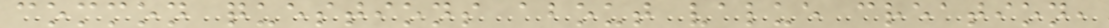common questions about value creation,
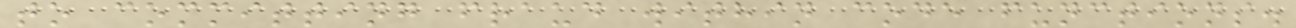to committing fraud within code functions.
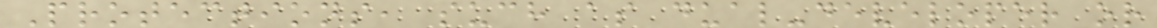Protections, such as dual-developer or
